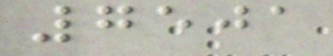7501
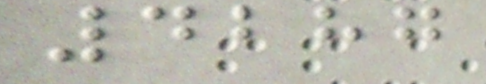4287
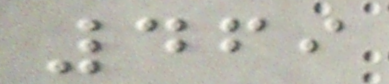469
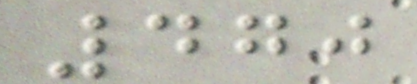470
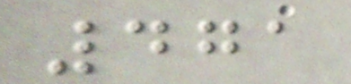471
